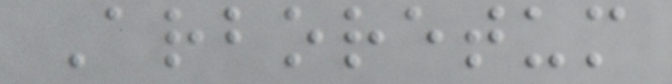Arboretum
